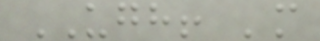UGH! 'm
